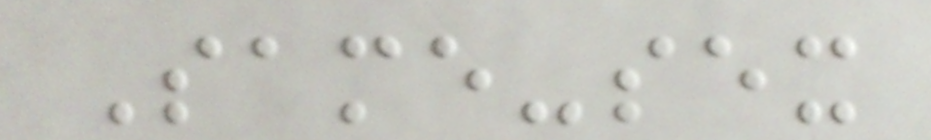Same-sex
